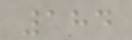184
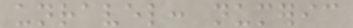unravel: numeric
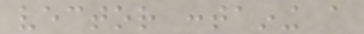vector containing a
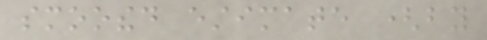smoothed estimate (by
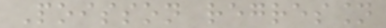Poisson regression
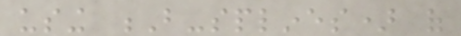using B-splines) of
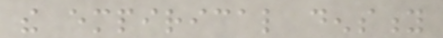the empirical density
